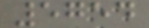5754
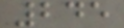245
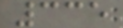335
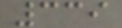339
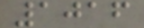1016
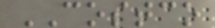COSTCO
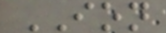ION
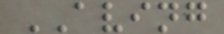AVING
